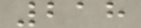218
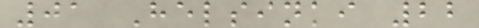01 Helsinki 22
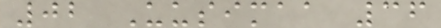02 Uusimaa 36
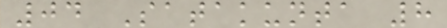04 Satakunta 8
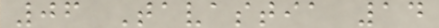06 Tavastia 14
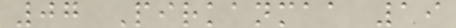07 Pirkanmaa 19
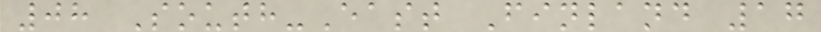08 South-East Finland 17
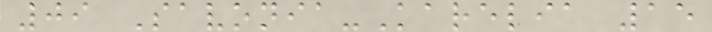09 Savonia-Karelia 15
